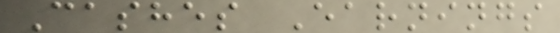Cashes Earnings
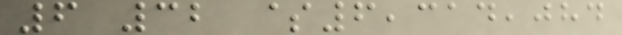6 32 $6,314,084
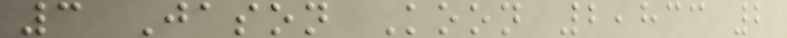3 Jason Koon 2,833 2
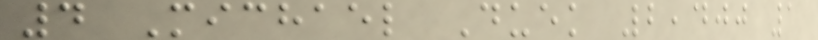4 Michael Duek 2,400 1
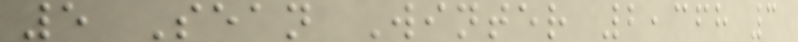5 Sean Winter 2,368 3
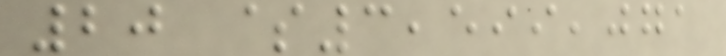20 $3,599,071
